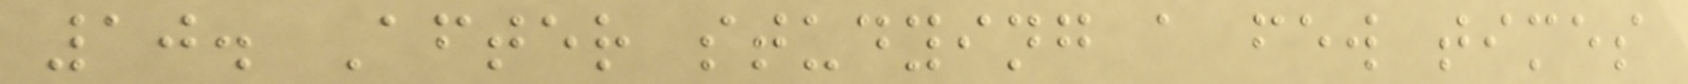10. After studying a few times
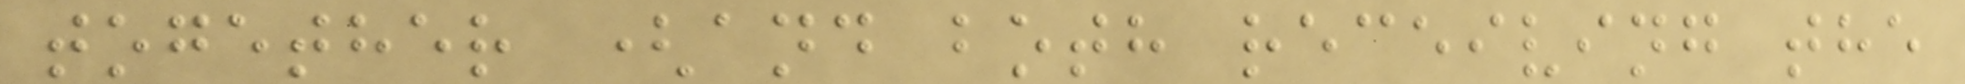together (and both receiving the
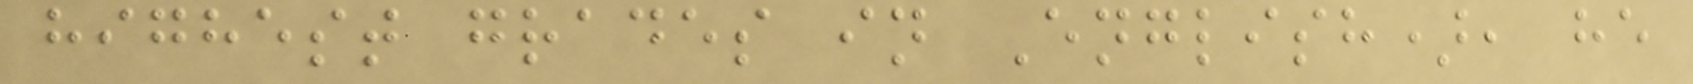highest grades in English), he
